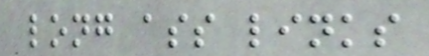long ass links
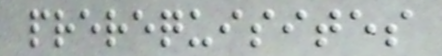prerequisites
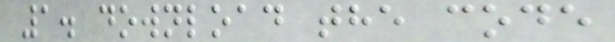1. download the code
